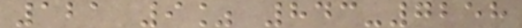121 9% 843-7258
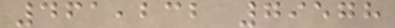461,232 79578
